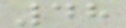48
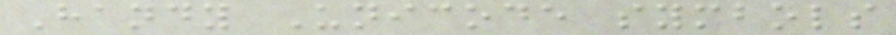Handy Unicode symbols
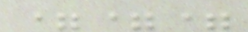===
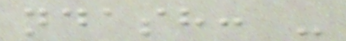ndash: -
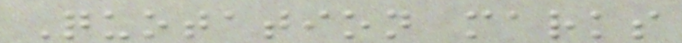Quotation marks
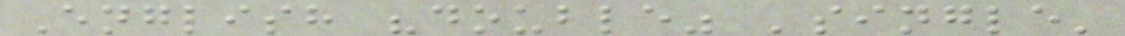English "double" 'single'
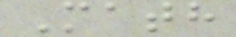Math
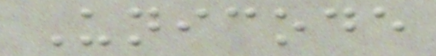Unicode
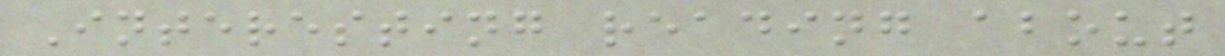Interesting reading about
